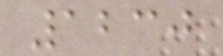1230
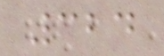324
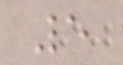5
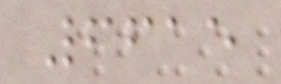6615
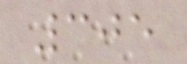305
